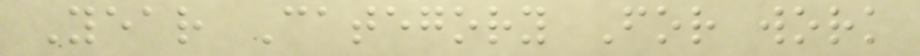Year Category For work
